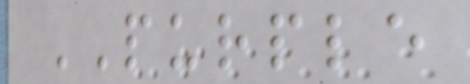PURPLE
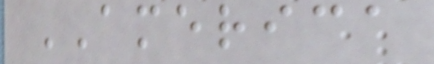AMERICA
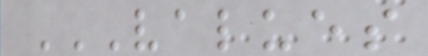VALUES
